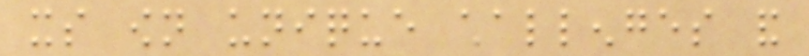its own unique challenges and
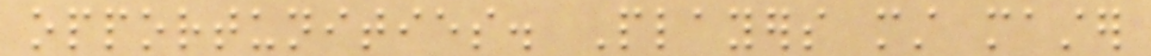opportunities. Players must master
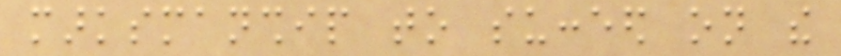marksmanship to succeed on the
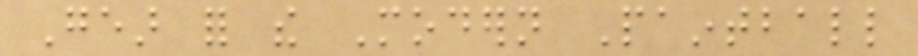Gear for the Modern Paintball
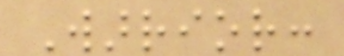Warrior:
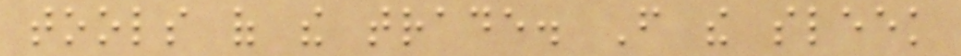tools of the trade. From the sleek
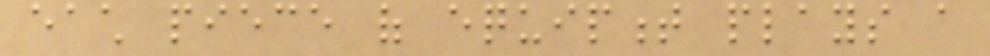each piece of equipment plays a
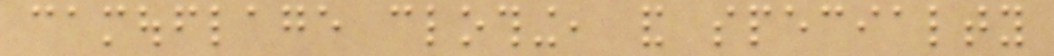camouflage clothing, and specialty
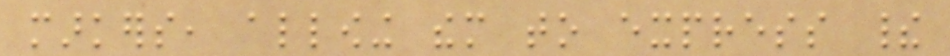markers, allowing them to express their
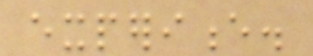experience.
